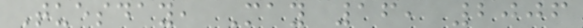Tuesday, May 16, 2006
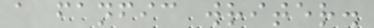a fanfic writer.
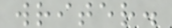writer.
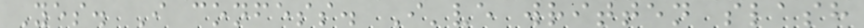Yes. I confess. I've written slash
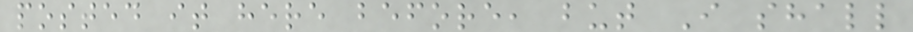posted it here before, but I shall
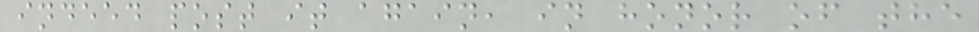indeed post it again, in honor of the
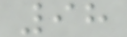98
